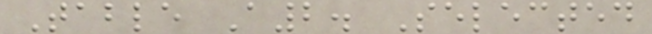Table A2. Selected
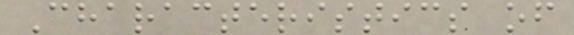Characteristics of
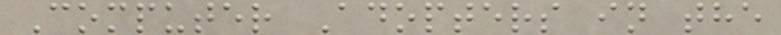Computer Adopters in the
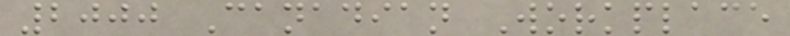2000 Canadian Workplace
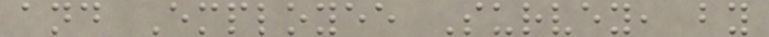and Employee Survey, by
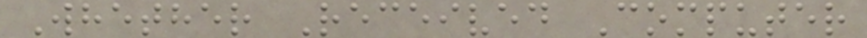Whether Received Computer
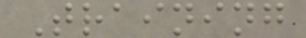Training
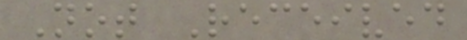Not Received
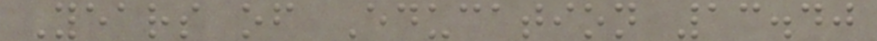Years of Education 13.40
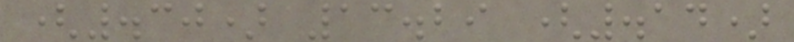(.30) 13.29 (.14)
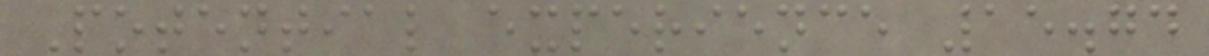Potential experience 15.74
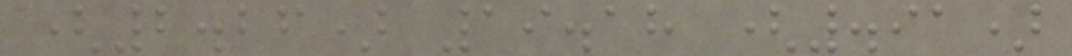(2.26) 19.18 (.91)
